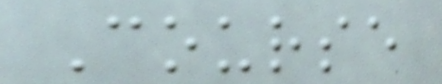Course
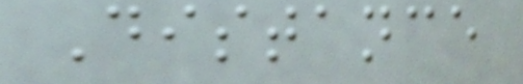Distance
